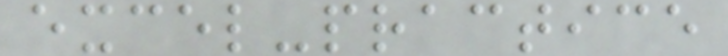excel-practice
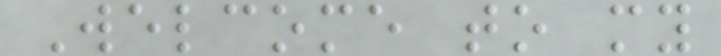Welcome to my
